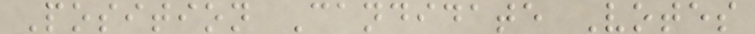Position Candidate Votes
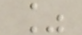%
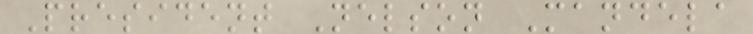President Nelson Mandela
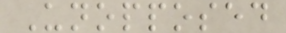Unopposed
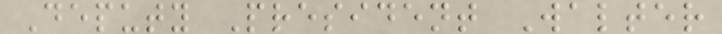Deputy President Walter
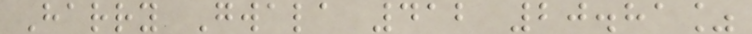Harry Gwala 412 20.81%
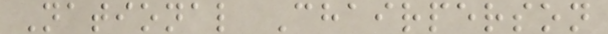National Chairperson
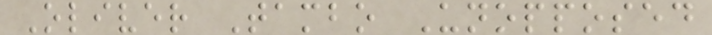Oliver Tambo Unopposed
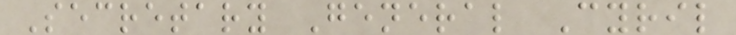Secretary General Cyril
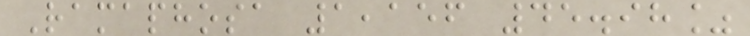Ramaphosa 1,156 45.98%
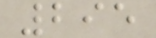295
